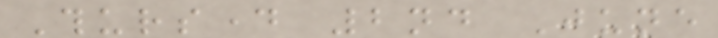Thursday 2nd June
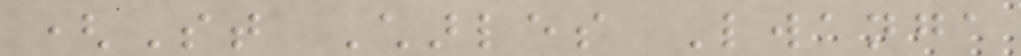(St Charles Lwanga
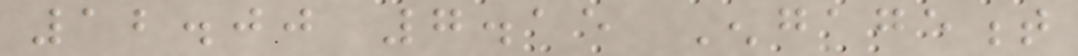12.00 7.15 Engagement
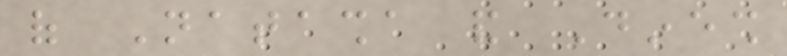of Natasha and Dinesh
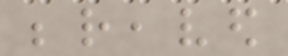bereaved
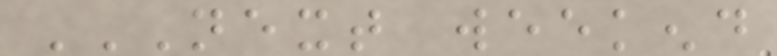NEXT WEEKEND
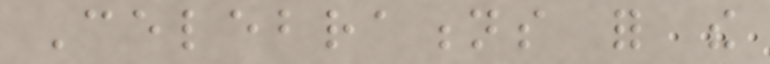Celebrations for the
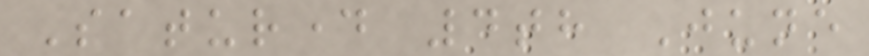Saturday 4th June
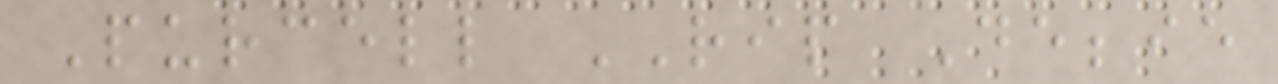Purcell RIP Debbie
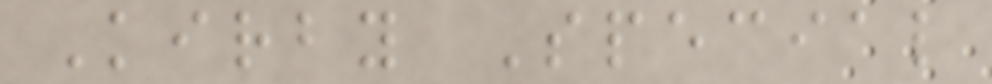Kirby Special
